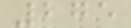275
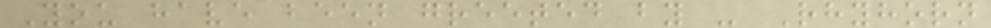You have been greeted by - Rhyhorn
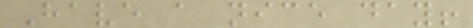Have a nice day!
